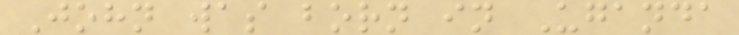John was born in Uganda
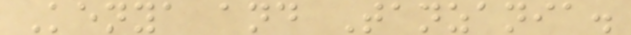Kenya and Tanzania.
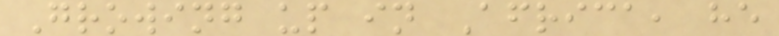Growing up in Africa, he
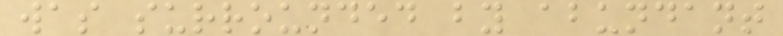was surrounded by abundant
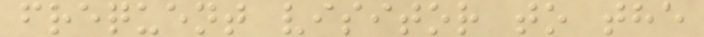frequent visitor to the
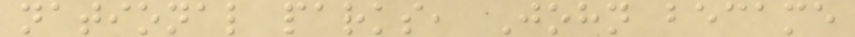national parks, John became
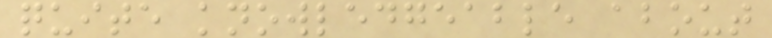quite knowledgeable about
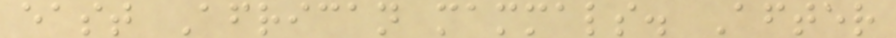east African mammals. After
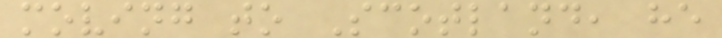moving to Scotland, he
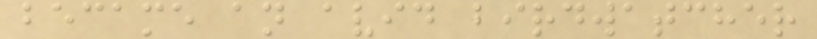became an avid birdwatcher
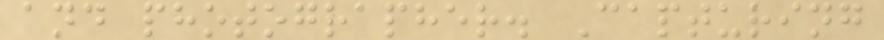and photographer. Capturing
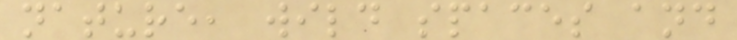nature, wild spaces and
